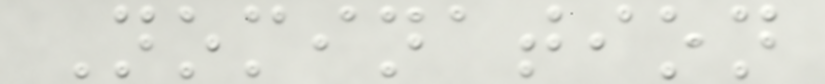Nomination
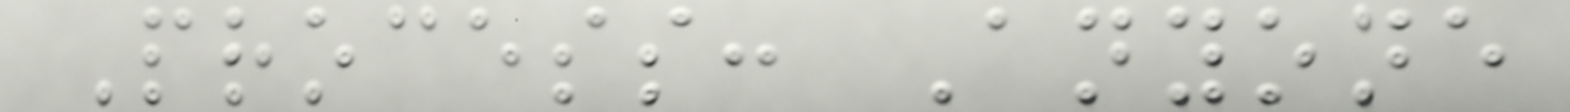Process: Anyone
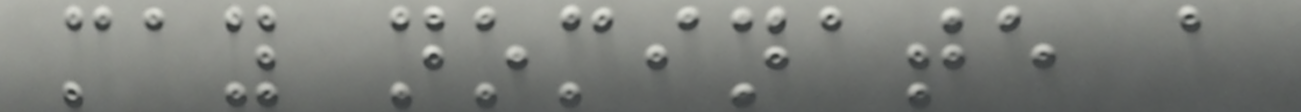may nominate a
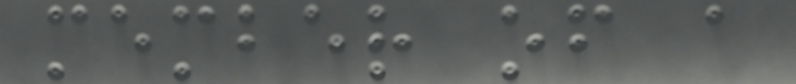member of a
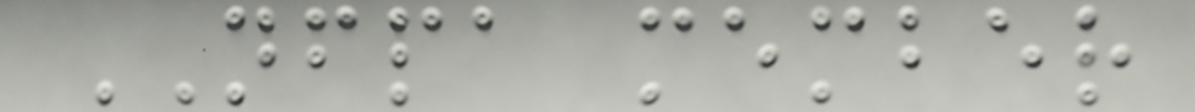NFPA member
